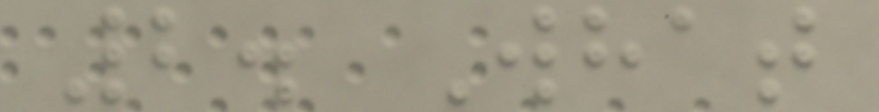2. What
